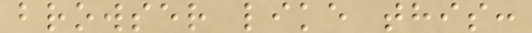browser like this:
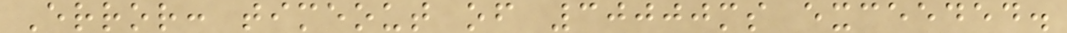Error: timeout of 30000ms exceeded.
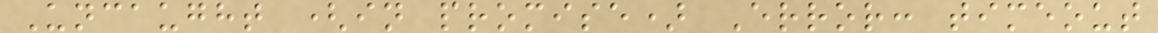Uncaught (in promise) Error: timeout
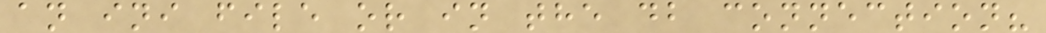an ini file or in the db connection?
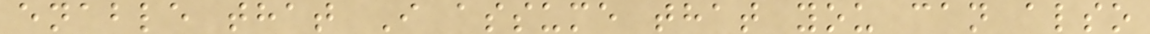enable that I assume that you can also
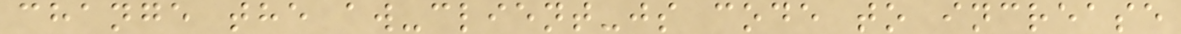change the aw-client-js code to increase
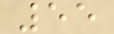55
